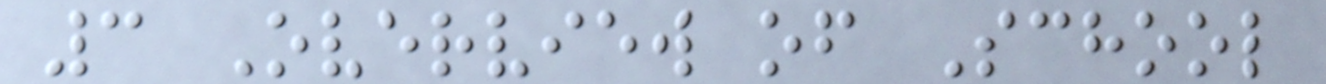3 Overview of School
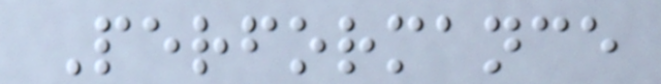Performance
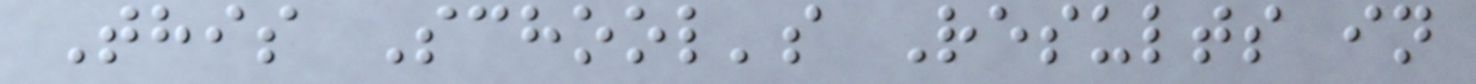This School's Results in
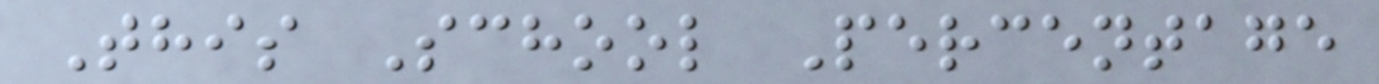This School Percentage
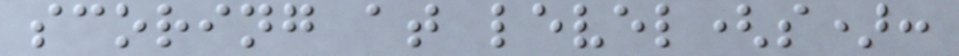scoring at level(s):
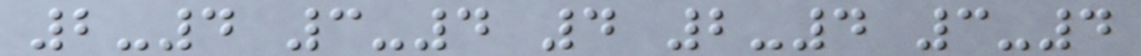2-4 3-4 4 2-4 3-4
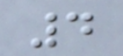4
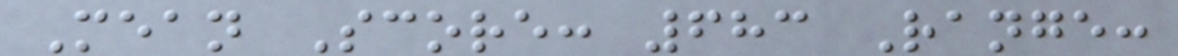Mean Score: 683 Range:
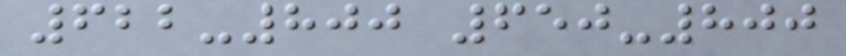622-800 650-800
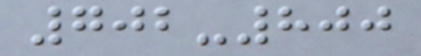702-800
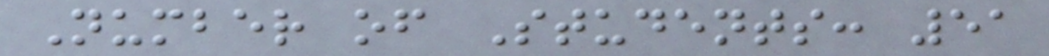Number of Students: 51
